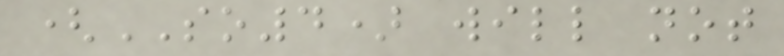(SO4) will not
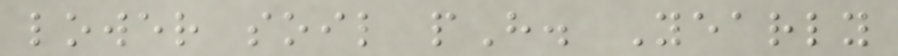lower soil pH. Yearly
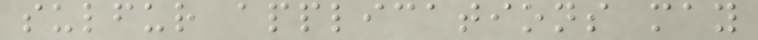sulfur applications may
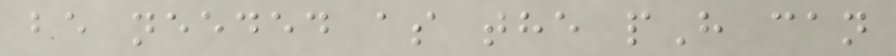be needed as the pH can
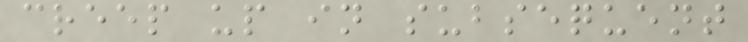creep up in subsequent
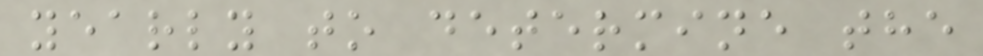yearly to determine the
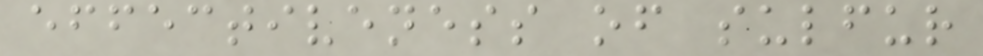effectiveness of sulfur
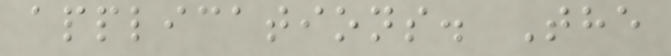applications. The
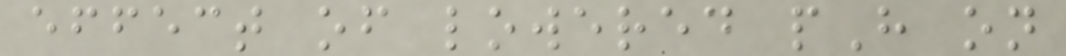effect of lowered pH on
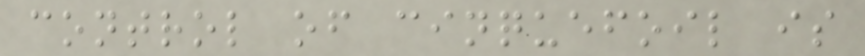control of cinquefoil is
